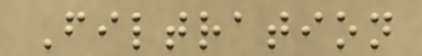Filtration
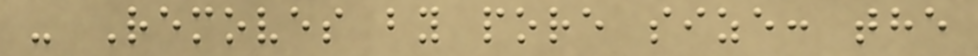- Removes by pore size: the
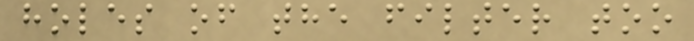holes of the filter too
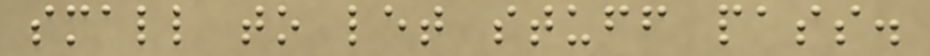small to let stuff pass.
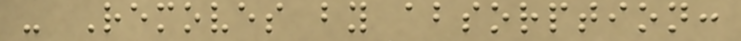- Removes by absorption:
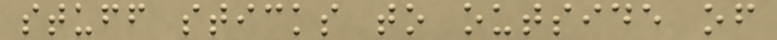stuff sticks to outside of
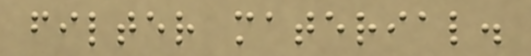filter material.
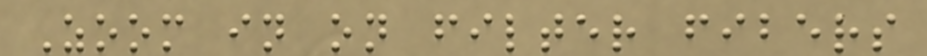Zoom in on filter fibers
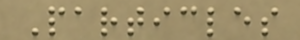Particles
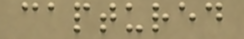captured
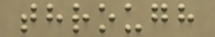through
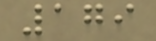179
